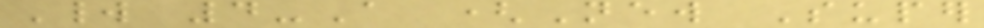World 4-A (New Super
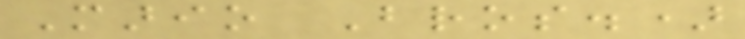Mario Bros.)
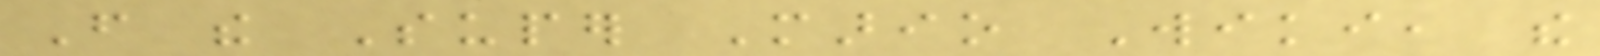From the Super Mario Wiki, the
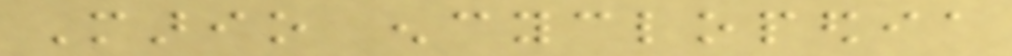Mario encyclopedia
